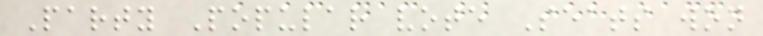Party Popular vote Seats won
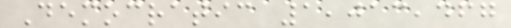Democratic 1,013,467
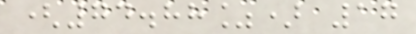(74.88%) 17
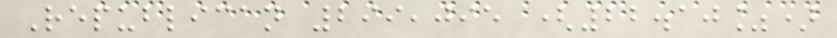Republican 299,095 (22.10%)
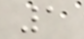1
